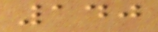140
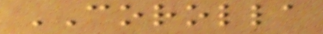COROLLA
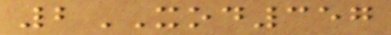2XOD357
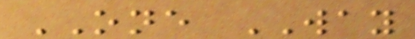ONE WAY
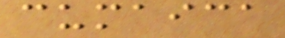cumaica
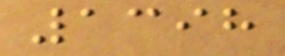1398
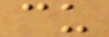cu
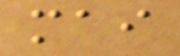mai
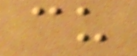cu
